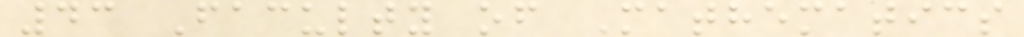43 Faculty of Mathematics
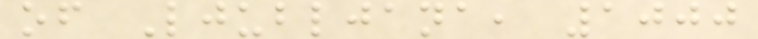of Ljubljana, 1000
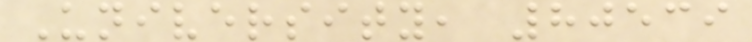University, 80539
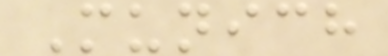Munich
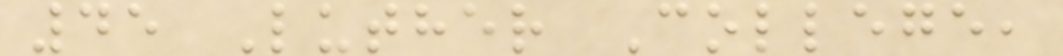45 Luther College,
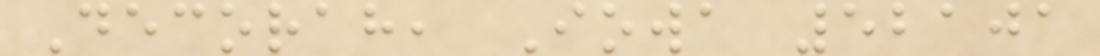Decorah, Iowa 52101
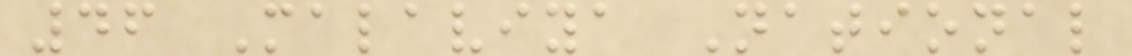46 Malaviya National
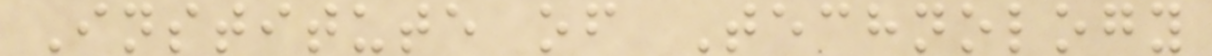Institute of Technology
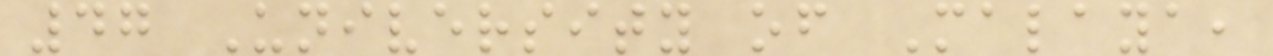47 University of Malaya,
